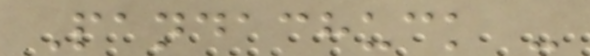Pandachuck -
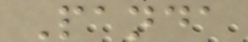Panda
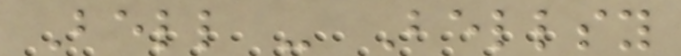Bell - Bellsy
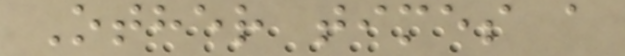Other times a
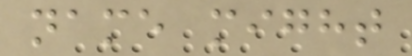name might
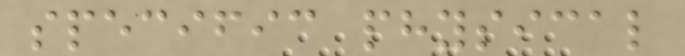specific physical
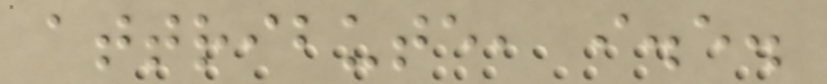attribute, i.e.
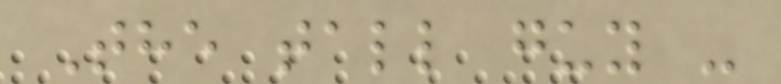The tall guy -
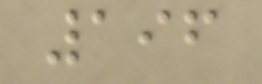196
